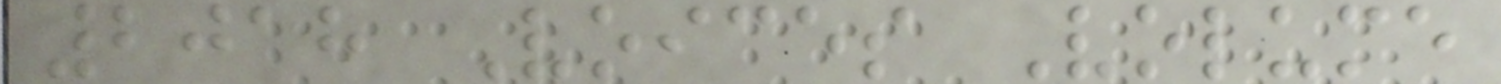2018 Voices Volume
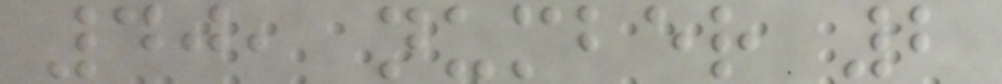40, number 2
